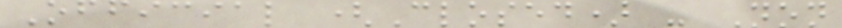Official (Closed) - Non
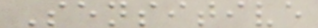Sensitive
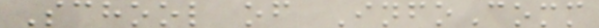School of InfoComm
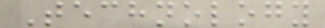Technology
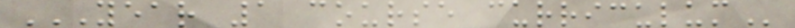YEAR 1 COURSE CURRICULUM
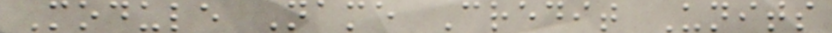Module Name Credit Units
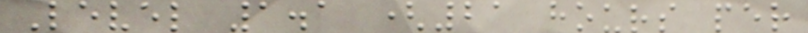Level 1.1 (21 hours per
